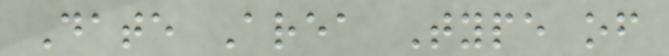Date Area Type of
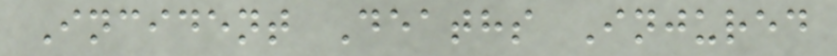Incident Deaths Injured
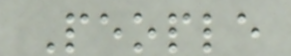People
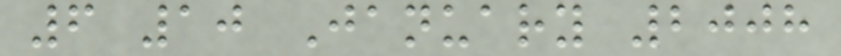6 10 January 2008
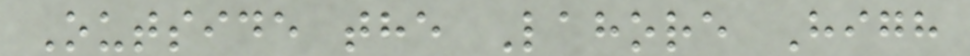Outside the Lahore High
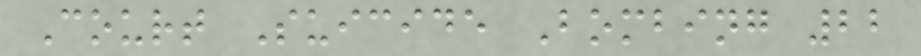Court Suicide Bombing 22
